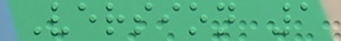Version 1
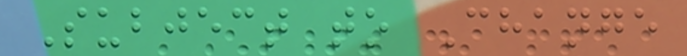Subject to Change
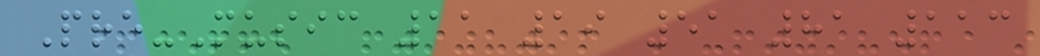Pre-Music 11 19 51 81 113
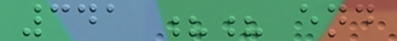341 ?? end
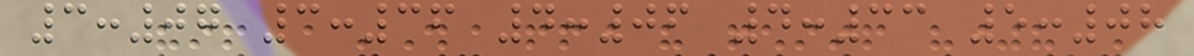3:07 3:36 4:06 4:33 5:08
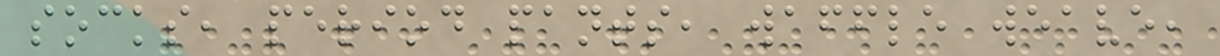socks, period pants, waffle weave,
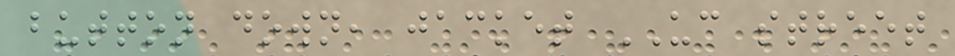button down, jacket UC street
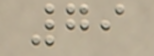79
